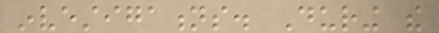investigations. During the
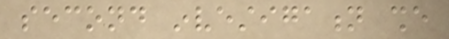second investigation she
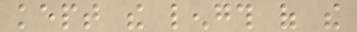kept the length of the
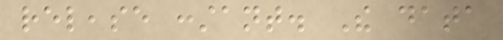release constant. The data
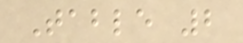Table 2
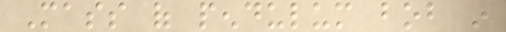Mass of pendulum bob in
